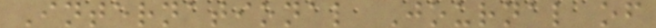International Journal of
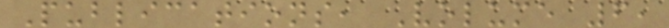Publications, Volume 6,
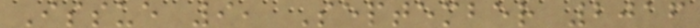Issue 9, September 2016
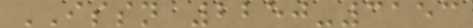ISSN 2250-3153
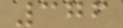376
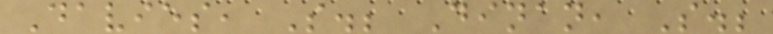Davies, S.; Dinan, S.;
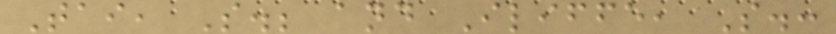Tai, S.; and Iliffe, S.:
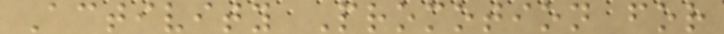Activity Promotion for
